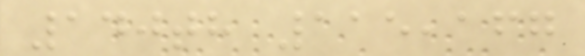140th 115,167
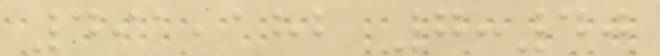491,182 7:40
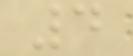4
